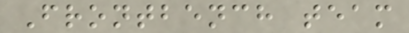Frontbench team
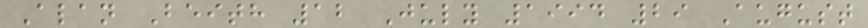Alan Beith 12 July 1994 29 August
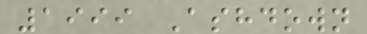1999 Ashdown
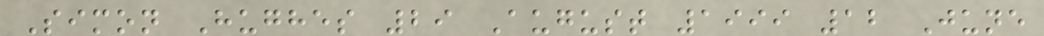Simon Hughes 29 August 1999 12 June
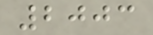2003
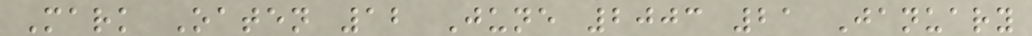Mark Oaten 12 June 2003 21 January
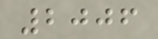2006
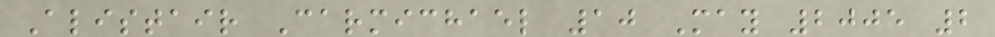Alistair Carmichael 10 May 2005 2
